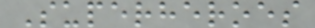Superheroes
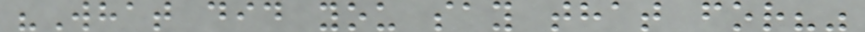"What did you say that for?"
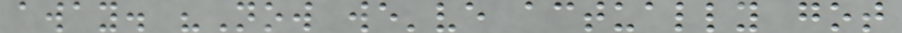away. "Now we've actually got
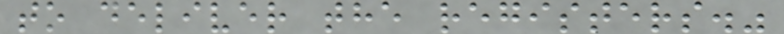to deliver the registers."
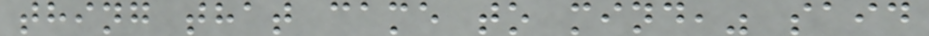thing that came to mind," said
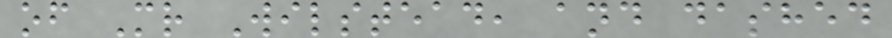of Mr Wilstead, and dashed
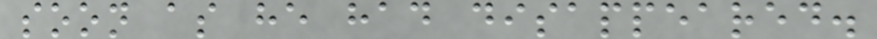soon as he had disappeared.
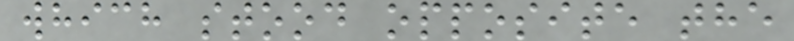which stood opposite the
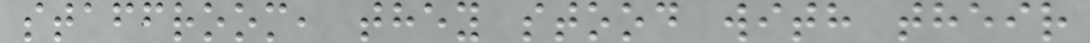staffroom, they stood with their
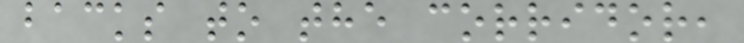backs to the corridor,
